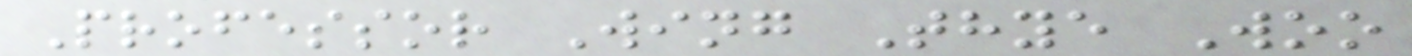Professor Wing Thye Woo
